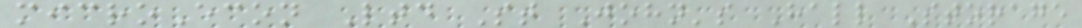microEcon Ltd St John's Hall Storage
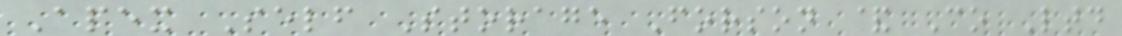Apex Self Storage Forson & Co Ltd
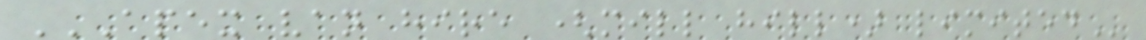APEX VAN HIRE (MILL HILL) LIMITED
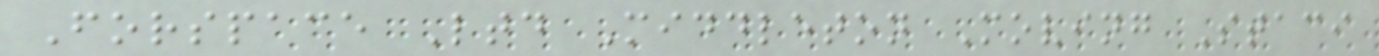Forspace Ltd Middleton Moving Staci
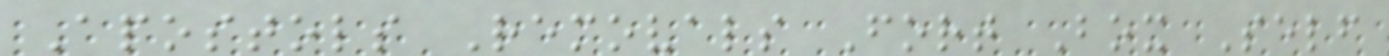Apostols Removals Fort Box Self
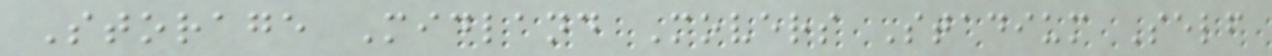Storage Midland Movers Stadium Self
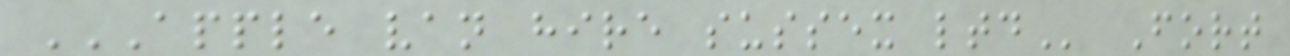APPLE VAN HIRE SUSSEX LTD Fort
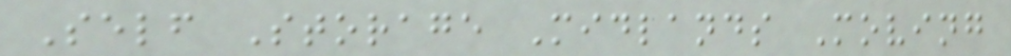Self Storage Midlands Moving
